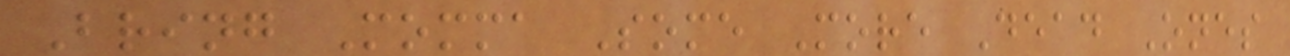Bring Momma Some More Dead Ones
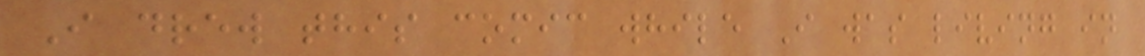I drew this comic while I was living in
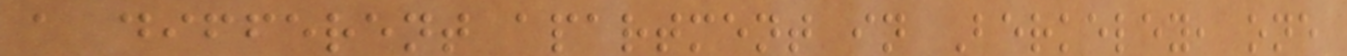a different apartment in Berkeley, one
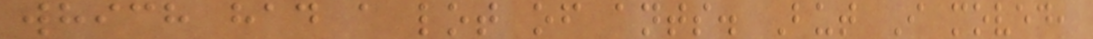which had a lot of ants. But I moved,
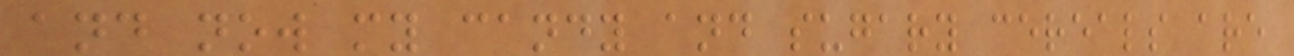and now my candy and sugary cereals are
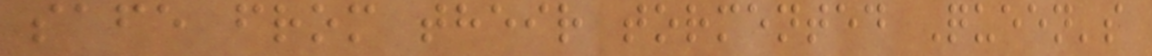safe from their tormented Queen's
